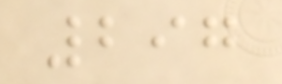297
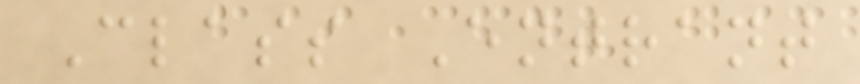Class Entrant
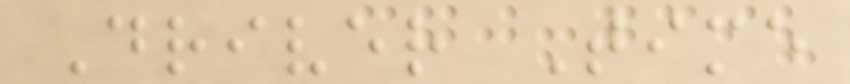Driver Time
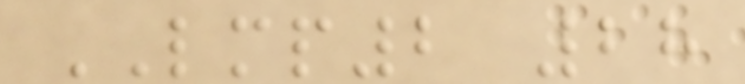LMP2 28
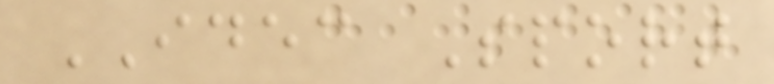IDEC Sport
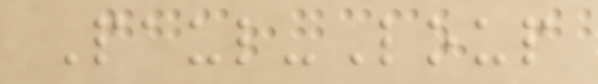Paul-Loup
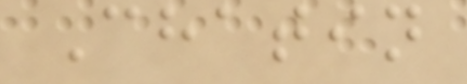Chatin
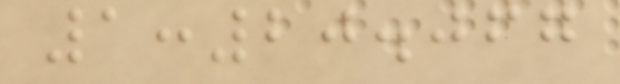1:20.067
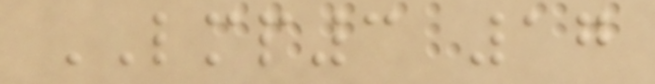LMP3 17
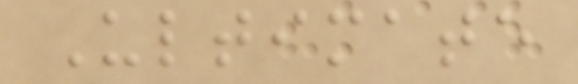Ultimate
